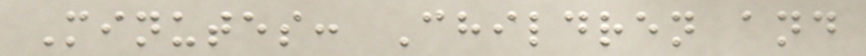Minutes: Children and
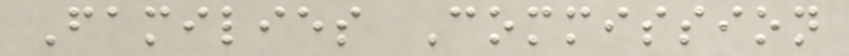Families Commission
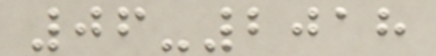06-2018
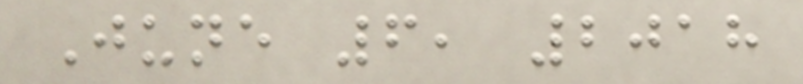June 6, 2018
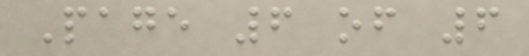Page 6 of 6
